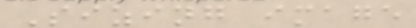Sizing image
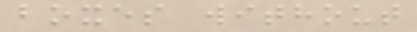boxes without
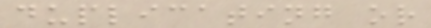duplicating or
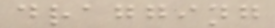dragging
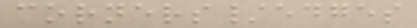corners/edges
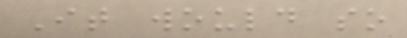It would so
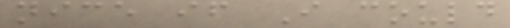nice if I could
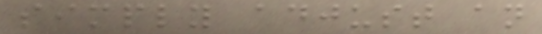simply adjust an
